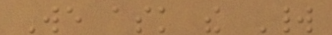We ask the World
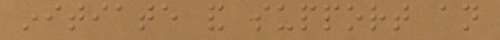initiate and support an
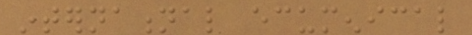international ecumenical
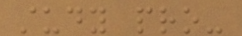study pro-
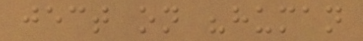ject on "human
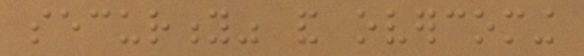security" and overcoming
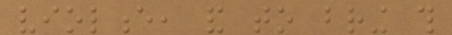violence, and to bring this
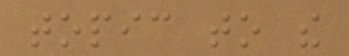topic to the
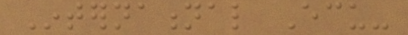International Ecu-
